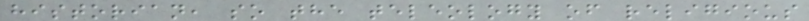historian, so the teleology of religious
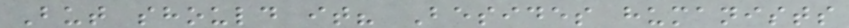But should it? Besides humanists
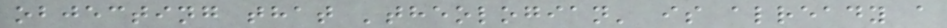objecting that 'theologian' is already a
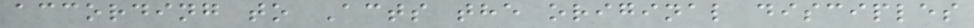according to Acts the original disciples
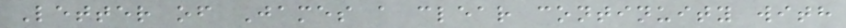Letter of James a clear continuity with
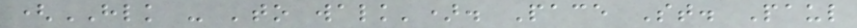(HLK - 'to walk'). Pace St. Paul
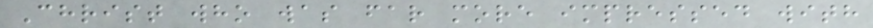Christ who was far more impressed with
